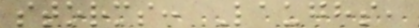storms: Laughs,
